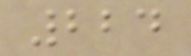224
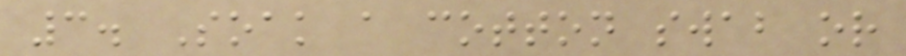3. Soak a cotton swab or
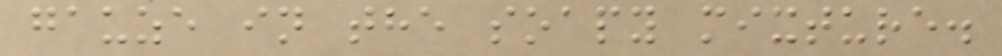gauze in the soapy mixture.
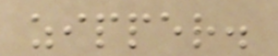zipper.
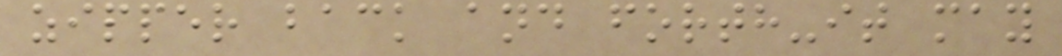zipper back and forth-it may
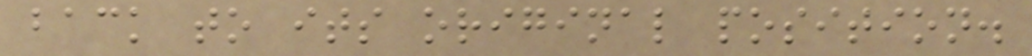back to its original position.
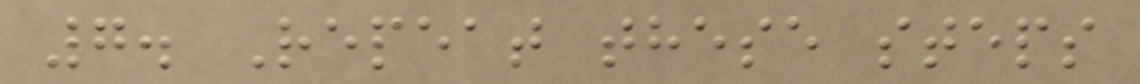7. Repeat these steps
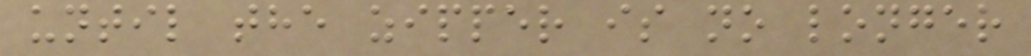until the zipper is no longer
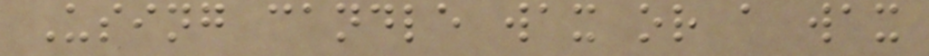Using candle wax or a wax
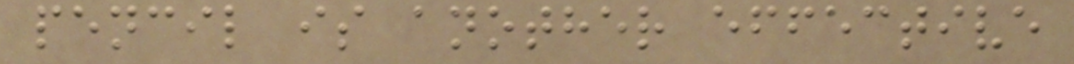pencil is another effective
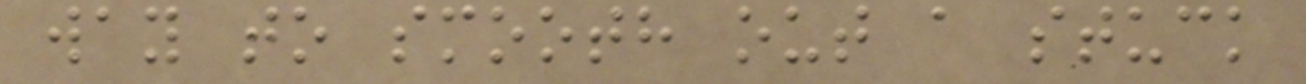way to smooth out a stuck
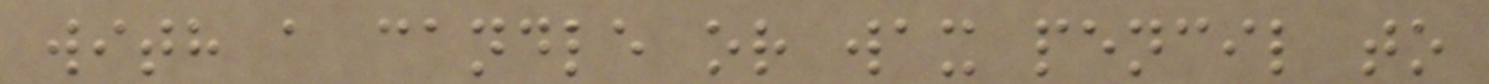with a candle or wax pencil to
